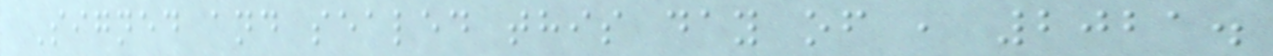Signed and sealed this day of , 2021.
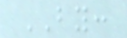BY:
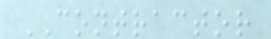CONTRACTOR
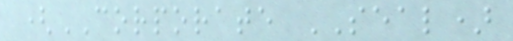(CORPORATE SEAL)
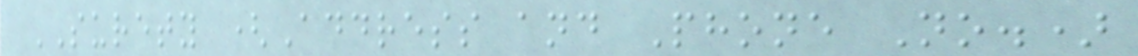SURETY (Address and Phone No.)
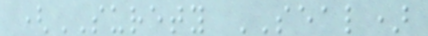(SURETY SEAL)
